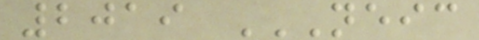2019 NEIC
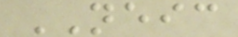NEIC
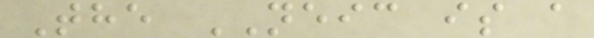The NEIC is a
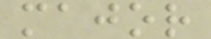major
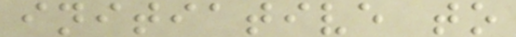initiative to
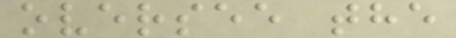oversee the
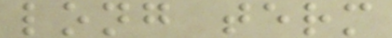long term
